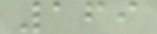169
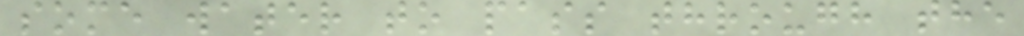some water to pass through the
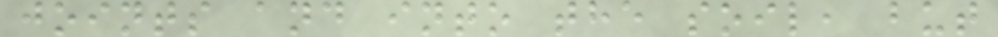joints and into the soil, but
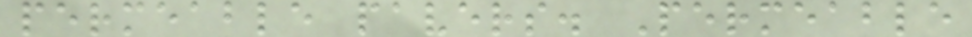permeable pavers. Permeable
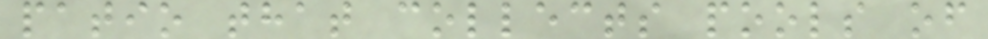patio that collects pools of
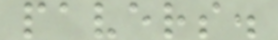pavers.
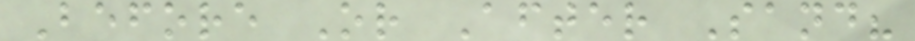Before Or After Sand?
